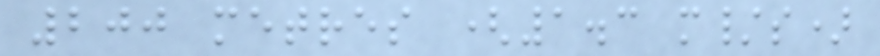200 metres (1.3 m/s)
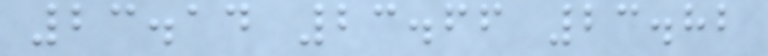23.14 23.66 23.82
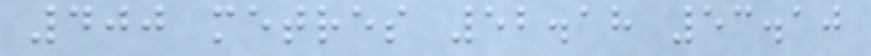400 metres 52.18 53.10
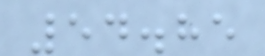54.85
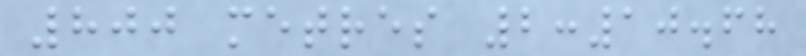800 metres 2:10.68
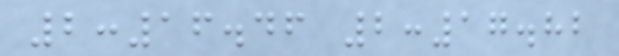2:16.46 2:17.82
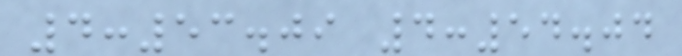4:53.09 4:54.04
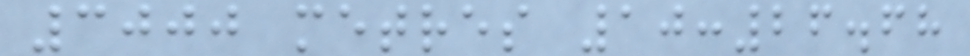3000 metres 10:26.68
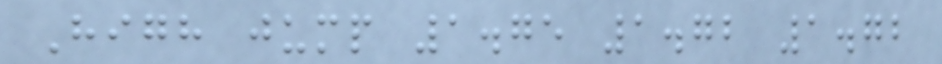High jump 1.75 1.72 1.72
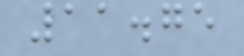11.75
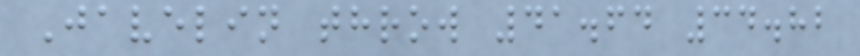Javelin throw 41.64 34.82
